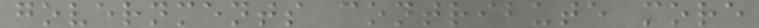governments contribute more
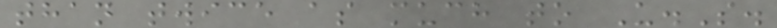than twice as much to U.S.
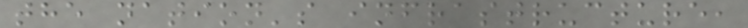the nation's infrastructure,
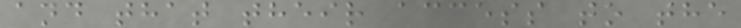and that their access to the
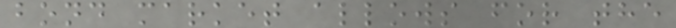bond market allows for the
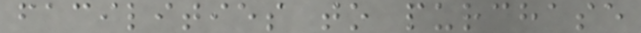facilities to purchase
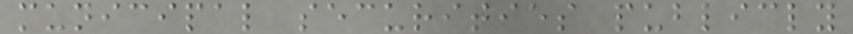municipal securities publicly
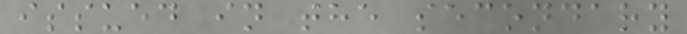issued in the secondary
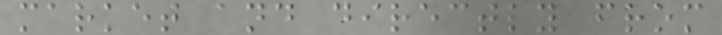market and directly from
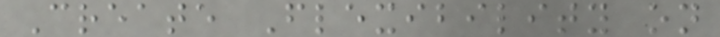Create Flexibility on
